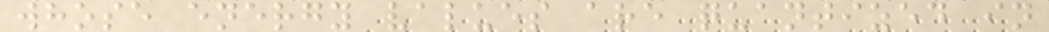whose energy values are quantized in
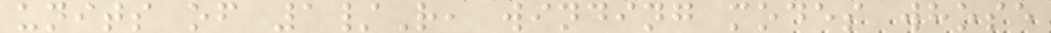units of 1/R, winding modes whose
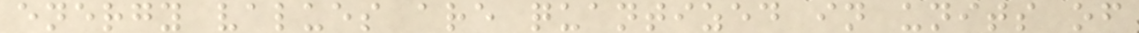energy values are quantized in units of
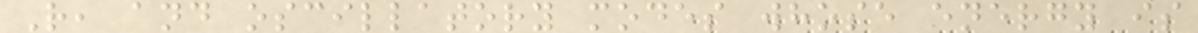R, and oscillatory modes whose energy is
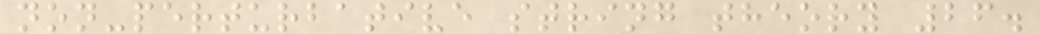non-perturbative string theory 26.
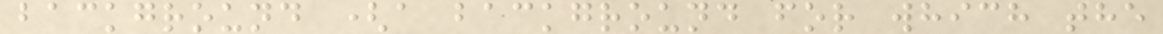background (a background for which the
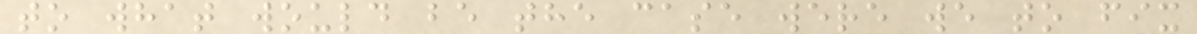to what would be the case were we to fix
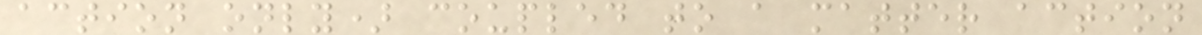action only) coupled to a matter action
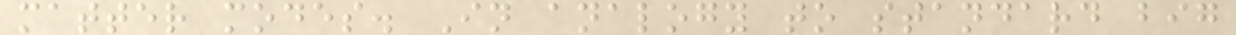matter modes. In analogy to standard big
